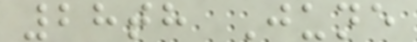28th June
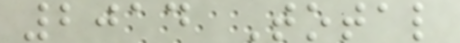2014 Total
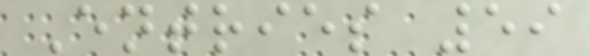Entries 59
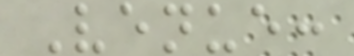Venue:
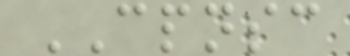CPNSC
